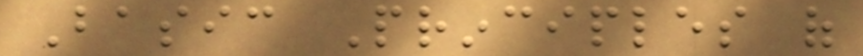Basic Principles of
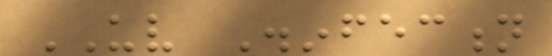UV Disinfection
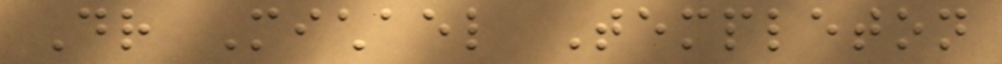Dr Michael Templeton
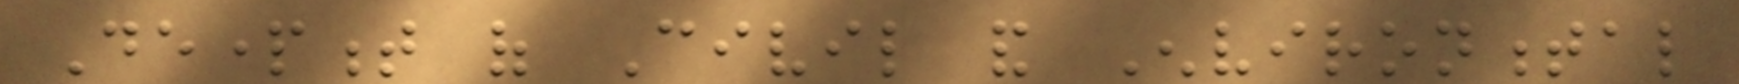Department of Civil and Environmental
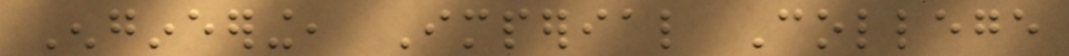Engineering, Imperial College
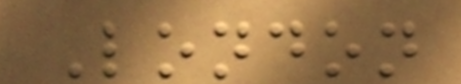London
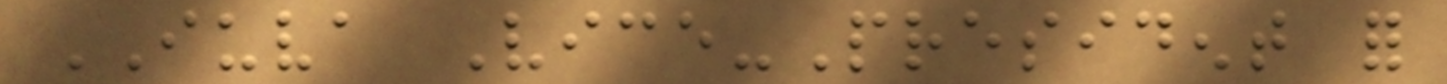IUVA Vice-President for
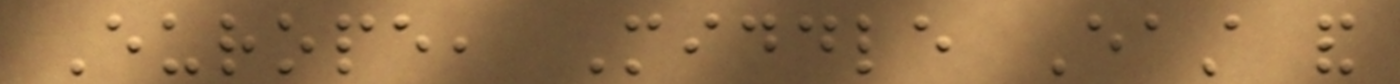Europe, Middle East and
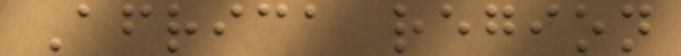Africa region
